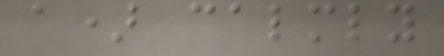a) calmly
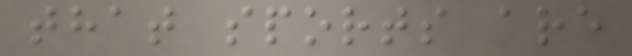that sports are
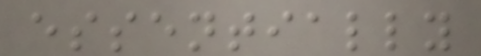essentially
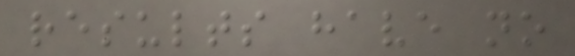results have no
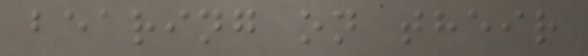bearing on their
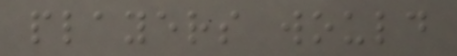players would
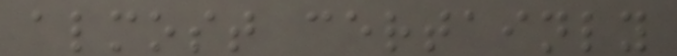almost certainly
